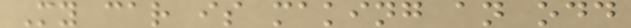My car is making an odd
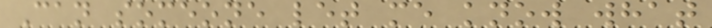Can someone let me know what
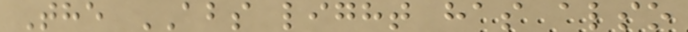The ABS light has also
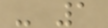- 1
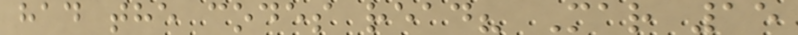had the codes read? Mar 15
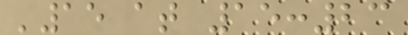'15 at 15:23
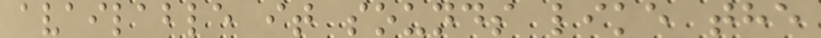available it sounds like the
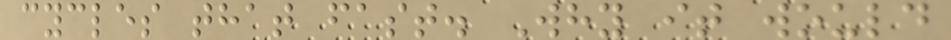cycles that fast. Why it would
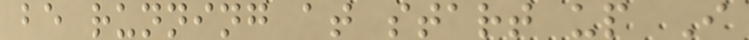be running at start up I
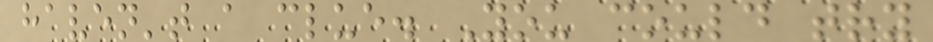haven't a clue. You could try
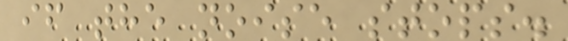if the noise stops.
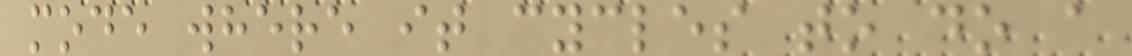mode where it cycles to do a
